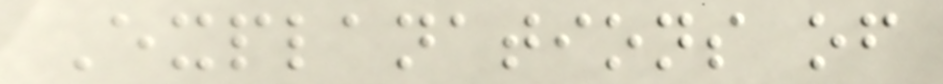Explanations of
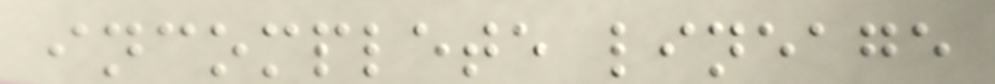incomplete lineage
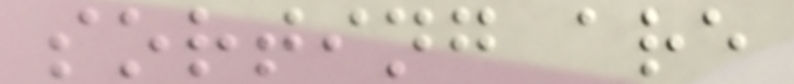sorting are
